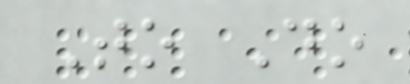To Do
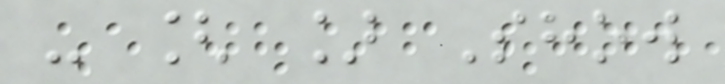- [ ] Show
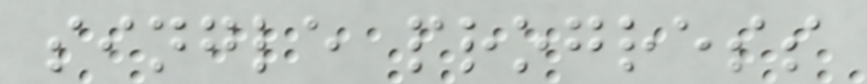single progress
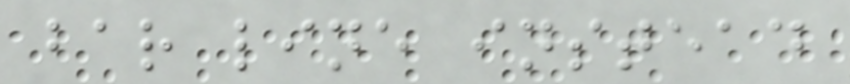bar line instead
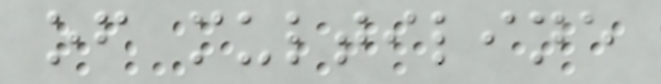of multiline
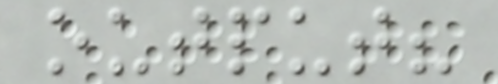output?
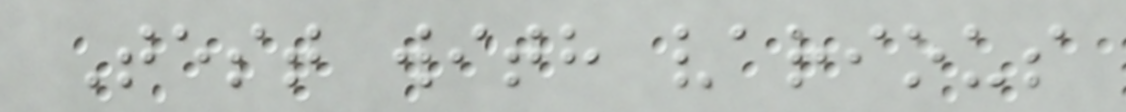Test with various
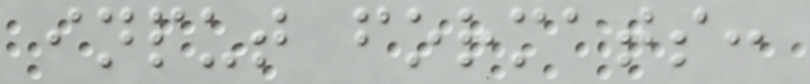input formats:
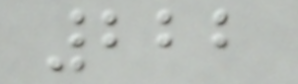222
